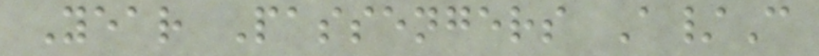Year Passengers A/C
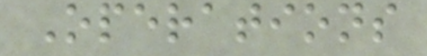Operations
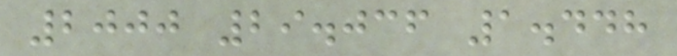2000 29.036 1.448
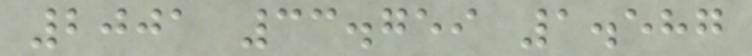2001 33.759 1.587
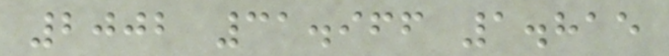2002 31.966 1.815
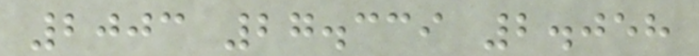2003 27.339 2.058
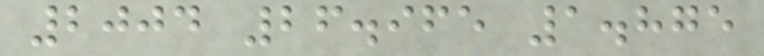2004 26.965 1.875
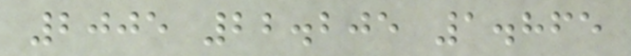2005 22.205 1.865
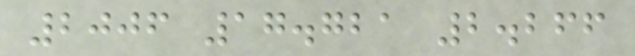2006 17.721 2.266
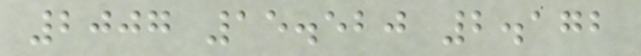2007 15.520 2.172
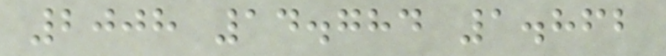2008 14.784 1.862
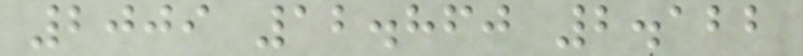2009 12.860 2.122
